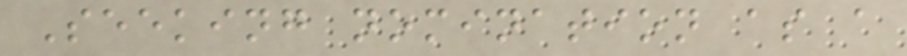Seeking nomination as a
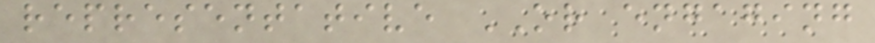representative OR engaging
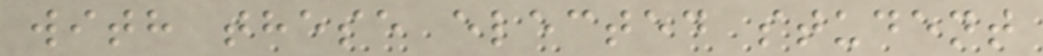with these elected student
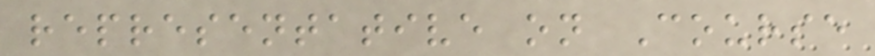representative on Course
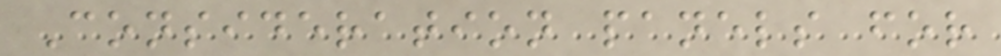Consideration panels for
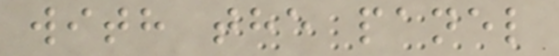with the panel
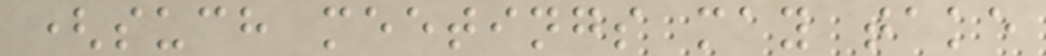(such meetings may take
